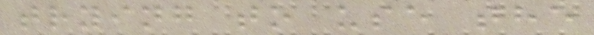trying to use the
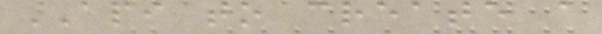API to create a
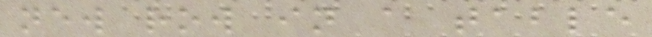new row in a table
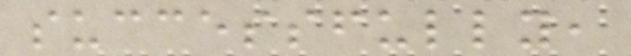successfully,
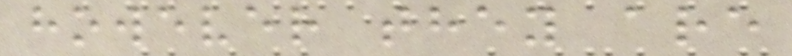however they are
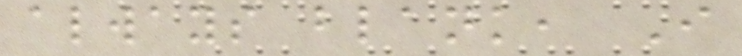always blank, I
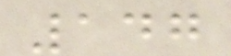147
